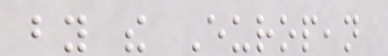by the European
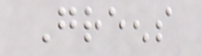Greens
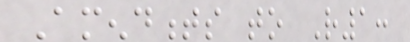Amendments to R1:
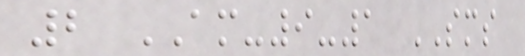2 AM-9-1 SMS
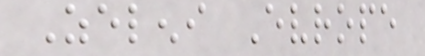Zeleni Evrope
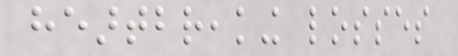heartbreaking losses
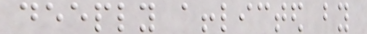deeply afflicted by
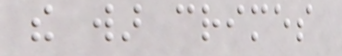the war crimes
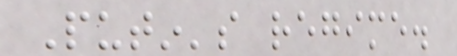Putin's regime.
